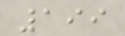199
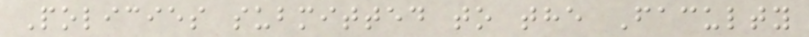Policies submitted to the Faculty
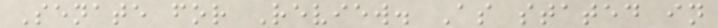Senate for Review. As stated in
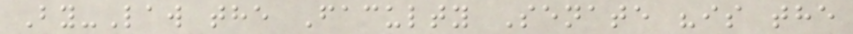By-Law the Faculty Senate "is the
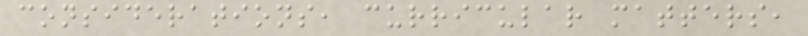considerations, curricular matters,
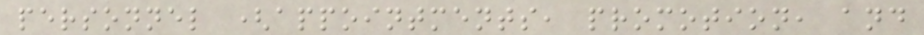personnel (appointments, promotion, and
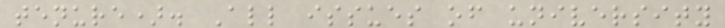tenure). All issues of university
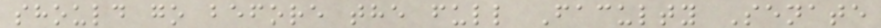should go before the full Faculty Senate
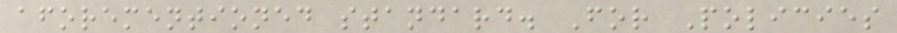aforementioned standard. For Policies
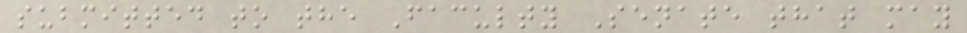submitted to the Faculty Senate that may
